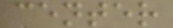center
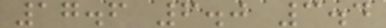17.6 6.0 3.4
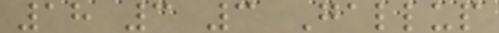18 3 3 Gallup
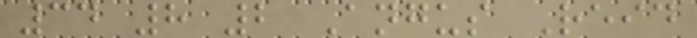34 8 2 Angus Reid
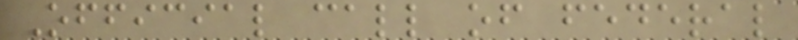Official call of federal
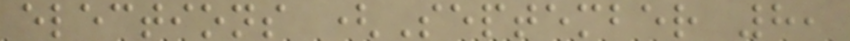elections (September 8,
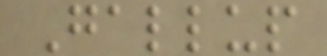Gallup
